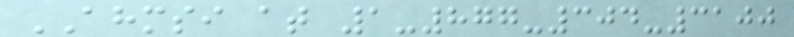AHMSI at 1-877-304-3100
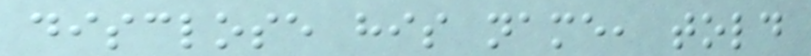disclose his name, told
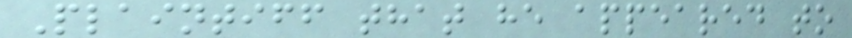Plaintiff that he appeared to
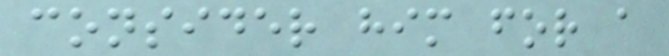consider him for a
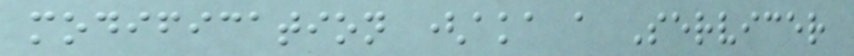modification (aka a Servicer
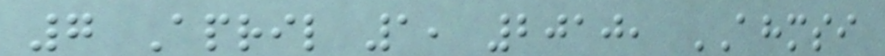7 April 1, 2010, AHMSI
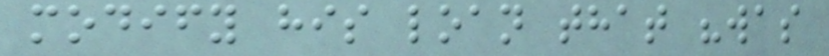modify his loan that "was
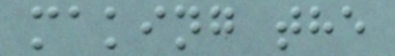making the
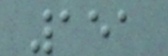151
